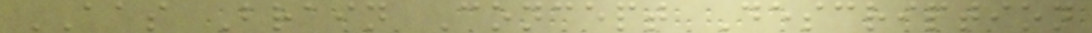AAS Brain Concept Description
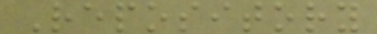Repository
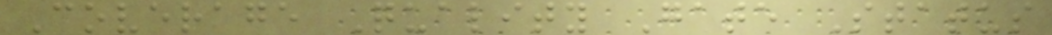Coverage Quality Gate Status
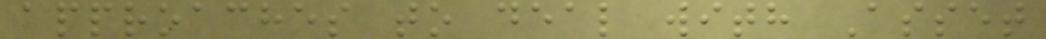approaches to deal with Asset
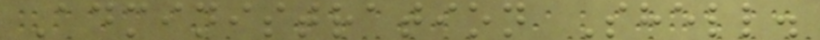Administration Shell.
